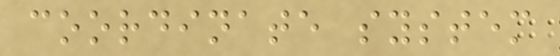coordinate system
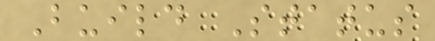Build Status
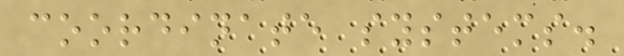coordinate systems.
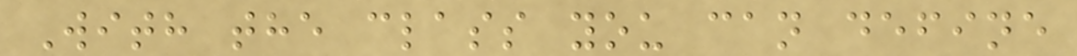With the class you can define
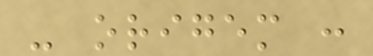- origem :
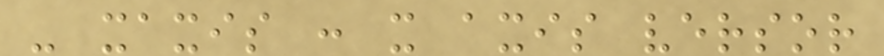- xaxis : x axis versor
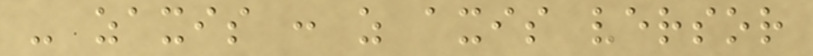- zaxis : z axis versor
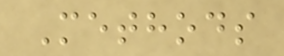Methods
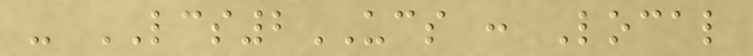- LCS2UCS : Local
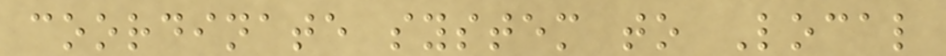coordinate system to Local
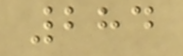284
